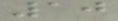10
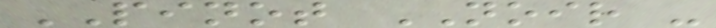PINOT NOIR -
